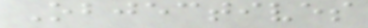Objectives
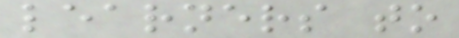learners to
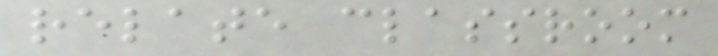relate classroom
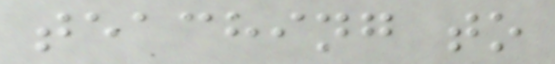teaching to
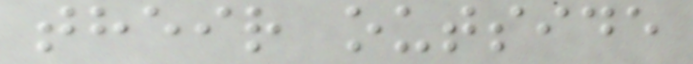their outside
